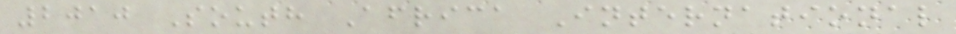2010 South Africa International
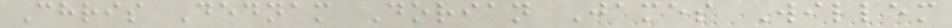Chris Dednam Dorian James Willem
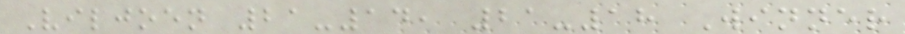Viljoen 21-14, 21-18 Winner
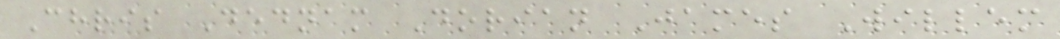Chris Dednam Dorian James Willem
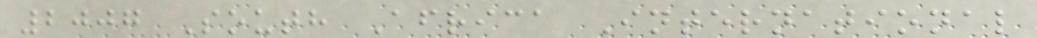2007 South Africa International
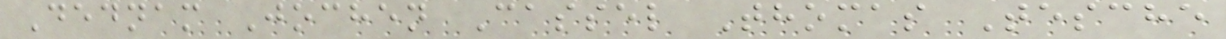Dednam Jochen Cassel Thomas Tesche
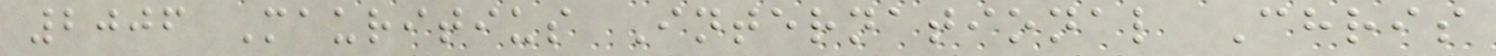2006 Mauritius International Chris
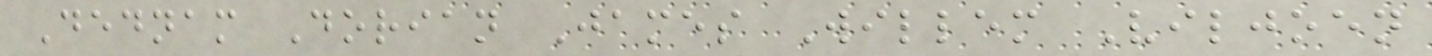Dednam Dorian James Willem Viljoen
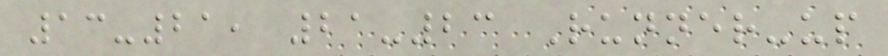13-21, 21-23 Runner-up
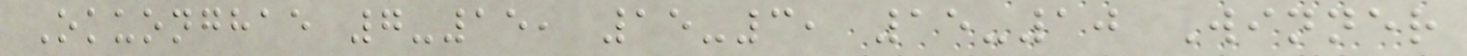Okuonghae 7-15, 15-3, 15-10 Winner
